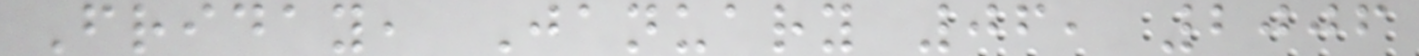Friday, January 06, 2006
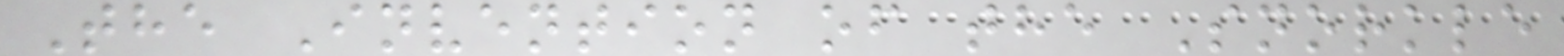The Invention of the Snorkle
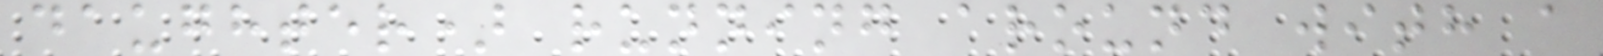daughter) running around with a
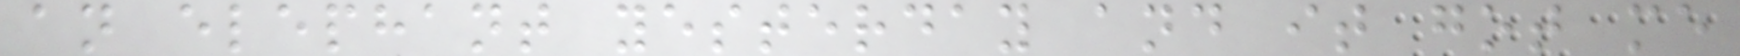an elephant yesterday and it got me
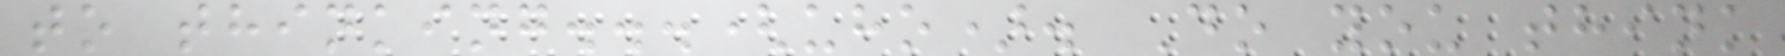to thinking...(uho). Do you think
